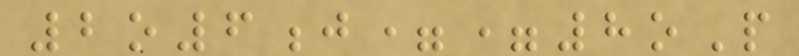2o6j==8oP
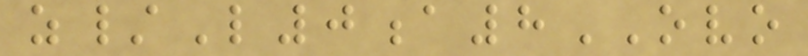z/L0a8OVO
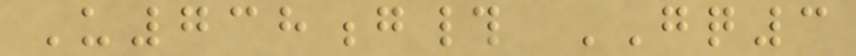U738g# GQ3
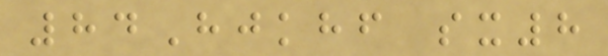84Hjkhf sx8
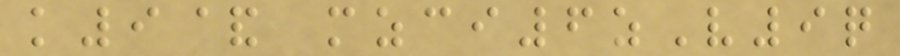k9& mzci6zV9q
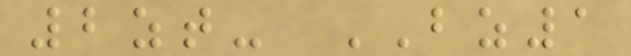2zt- BZ1
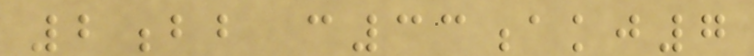2bb c33akj7
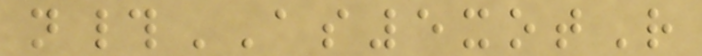n#AS5xotR
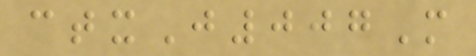ctxJ007M
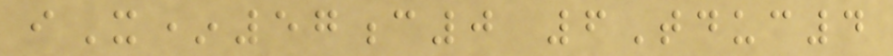iX*57c0 6Tduc4
